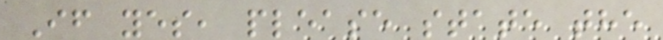If yes, please state the
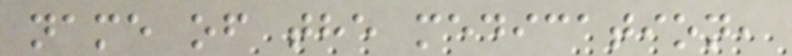name of the medication,
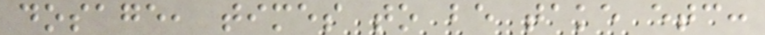dosage, times to be take etc:
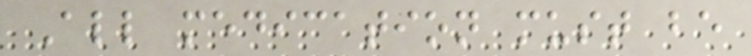All medication must be
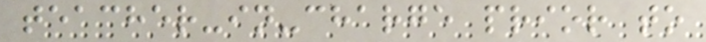teacher-in-charge prior to
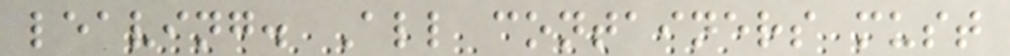leaving. All containers must
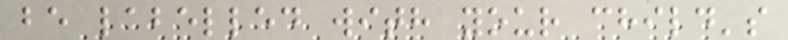be labelled with your child's
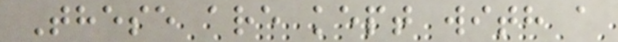These are kept with a
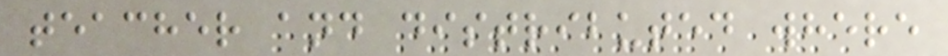teacher and distributed where
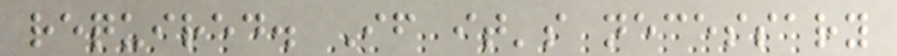required. If it's necessary
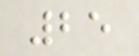25
